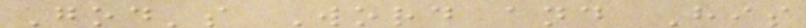God's Word and His
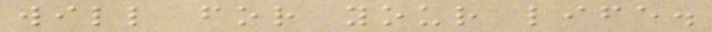will for your life.
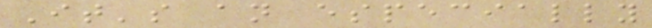It's an especially
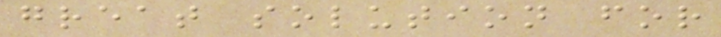great solution for
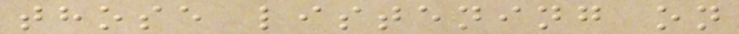those listening on
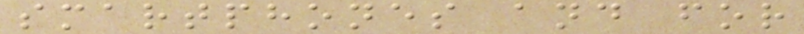smartphones and for
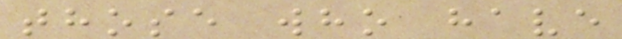those who have
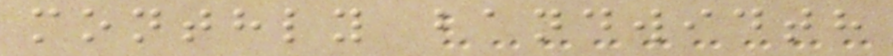monthly bandwidth
